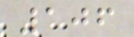106
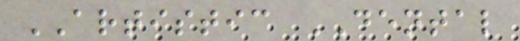ARTISTIC DENTAL
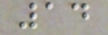14
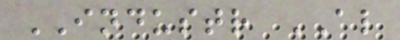INDUSTR AL
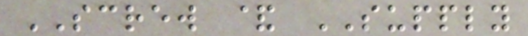SCREW & SUPPLY
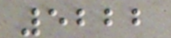5222
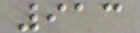913
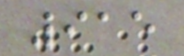915
